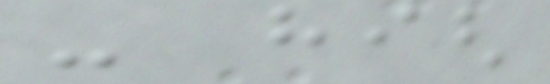- high
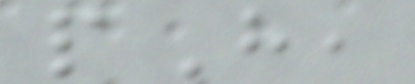pH,
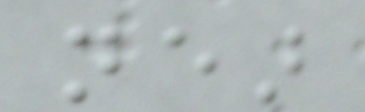near
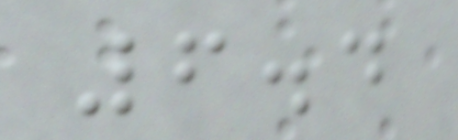6.4
